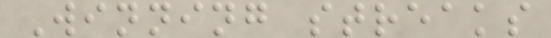Winning streaks
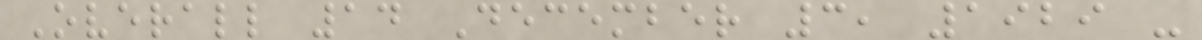Overall 14 December 3, 1929 -
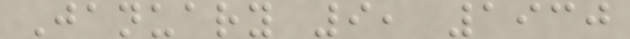January 9, 1930
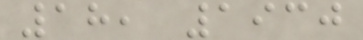18, 1930
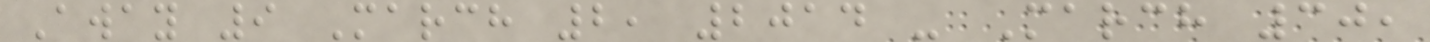Away 9 March 2, 2014 - March 30,
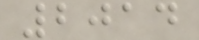2014
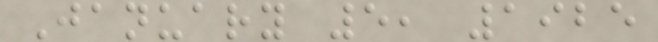January 5, 1925
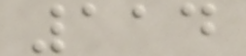114
